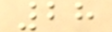28
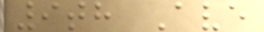9th Ave
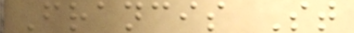Francis St
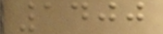1400
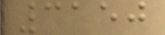3150
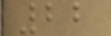22
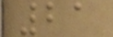21
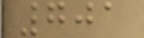701
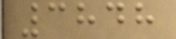3848
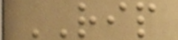RIP
